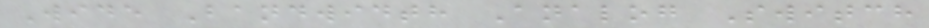Wide Bandwidth Analog Switch
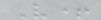V+
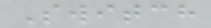Switch
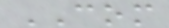COM
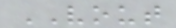VOUT
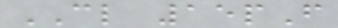CL 15pF
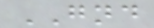GND
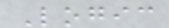Logic
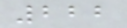222
